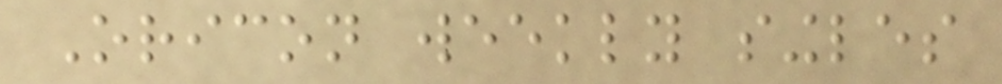Oricon weekly singles
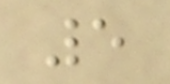5
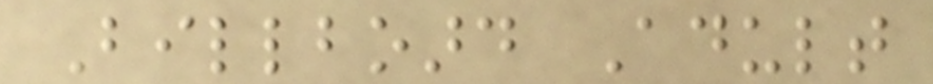Billboard Adult
